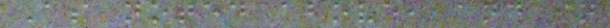As noted above, and in
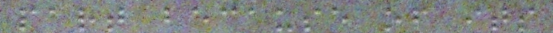part because of its
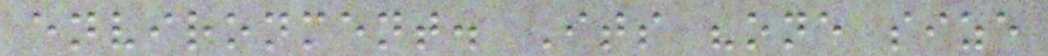environment. Its "one size
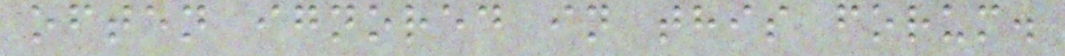often ignored in this forum.
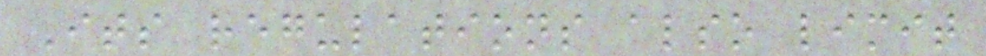Its regulations also limit
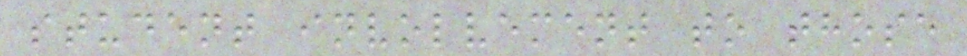student involvement to those
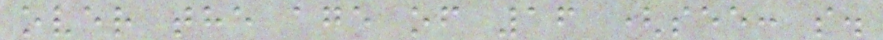over the age of 16 (see: s.
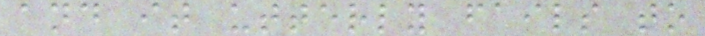and it utterly fails to
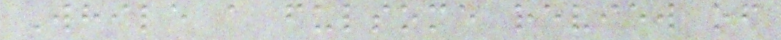While a fulsome review of
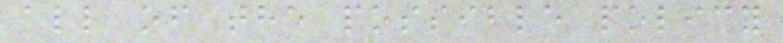all of the possible policy
